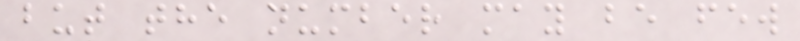but the number may be few
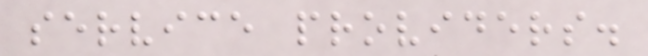service providers.
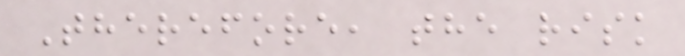Therefore, the risk
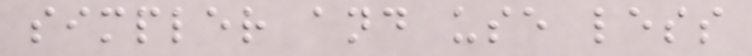simpler and use less
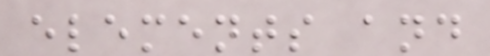elements and
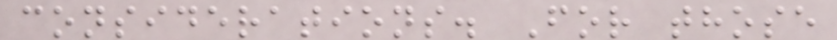considerations. For those
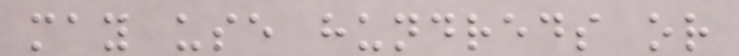may use hundreds or
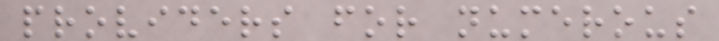providers for numerous
